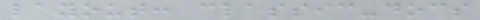layout: classic-docs
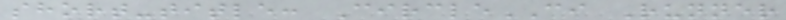short-title: CircleCI Runner
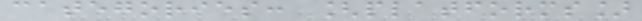categories: [platforms]
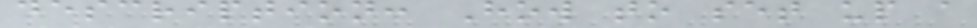description: How to set up a
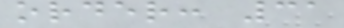order: 31
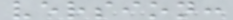version:
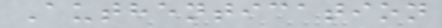Authentication
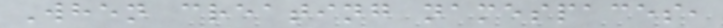When creating namespaces,
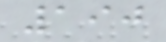190
